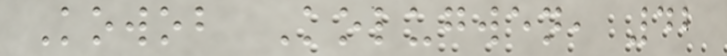Kowob Kolugwen, 42
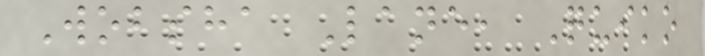Wobsha Lane, Quiko
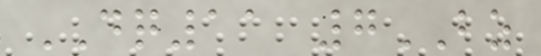DQ11 7BZ
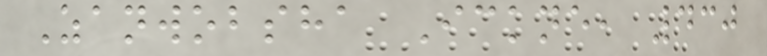Zanwobsha Ickne, 430
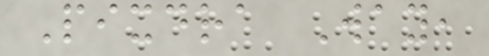Pixdra Way,
